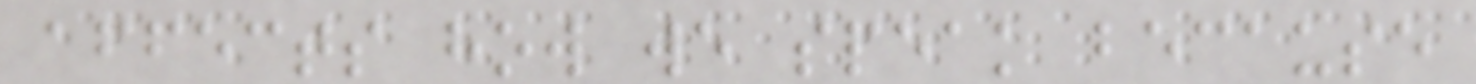affects how we speak because
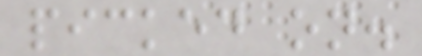picked on.
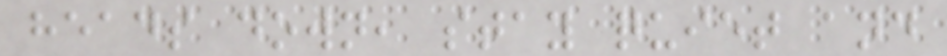heads down, stay quiet and
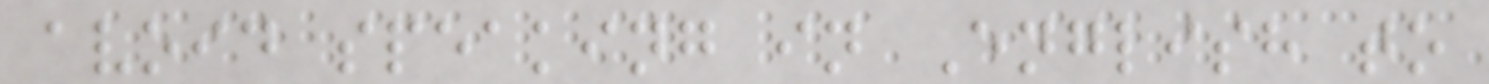avoid speaking in English to
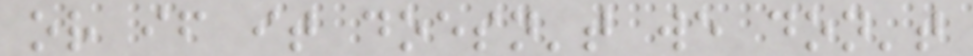or if it doesn't we don't
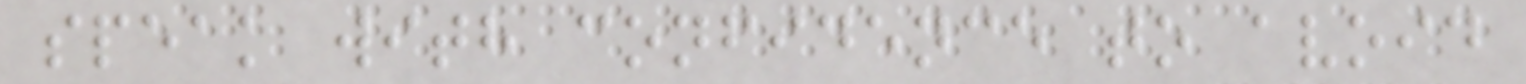speak with confidence to avoid
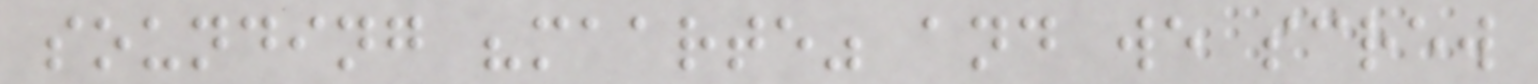sounding "maarte" and we screw
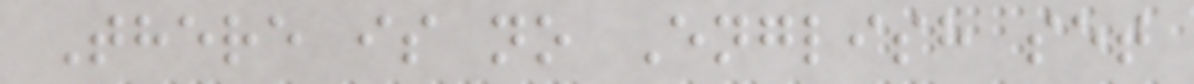There is no English set
